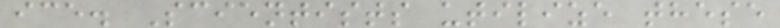ice. Scientists utilize these
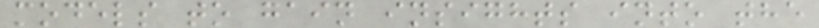models to gain insights into the
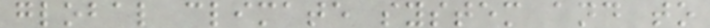global climate system and to
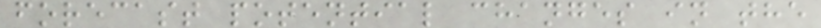forecast potential changes in the
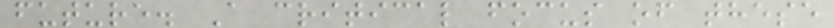future. A critical focus of these
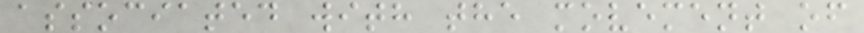associated with the movement of
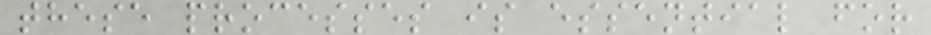these processes is essential for
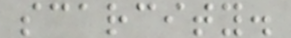scarcity.
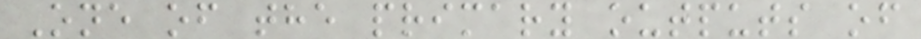One of the primary outputs of
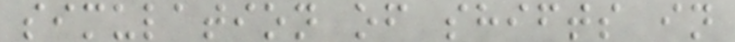simulation of shifts in
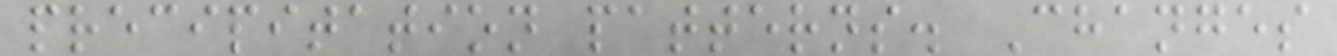precipitation patterns. Changes
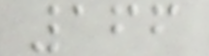166
